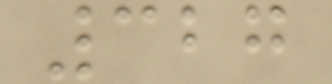327
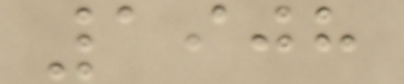1908
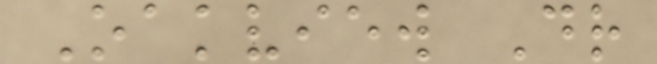Oakview Dr
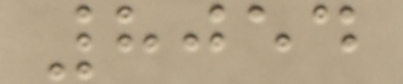8054
